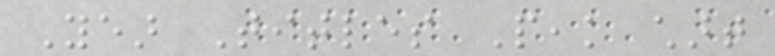Year Titles Peak chart
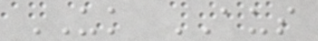UK AUS
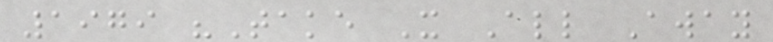1979 "Take It All Away
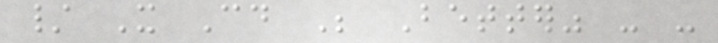/ It Could Be Better" - -
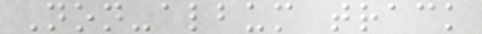Non-album track
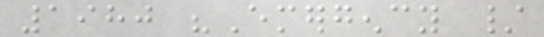1980 "Emergency /
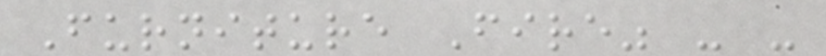Furniture Fire" - -
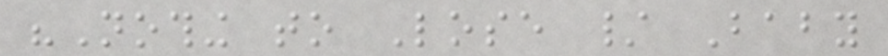"Nothing to Lose / Baby
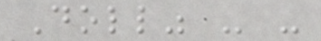Doll" - -
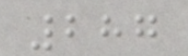287
